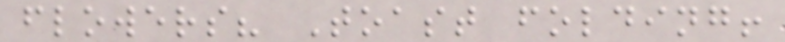flowers? Toast folding!
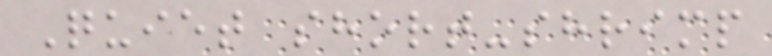Quiet short-shrimp
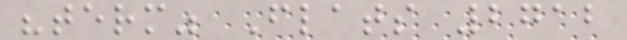"term" Flats 2712
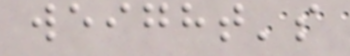weight's
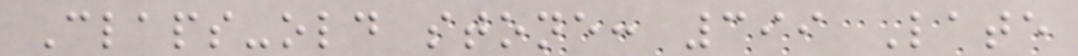Claps-old stone: 399 Late
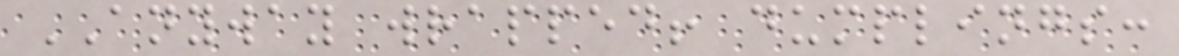ANYWAY wrapped! dumplings:
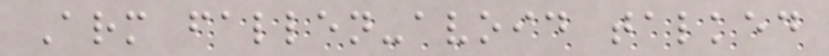Arm fallen-avoid talked
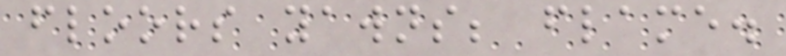floors yawns; flame.
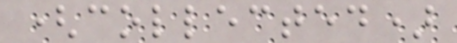(collected)
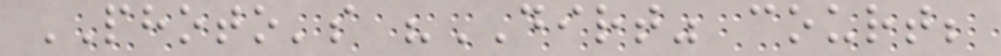PHOTO's "DIRT" court;
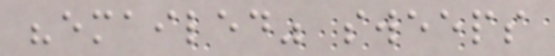"emailed" sweeps
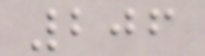206
